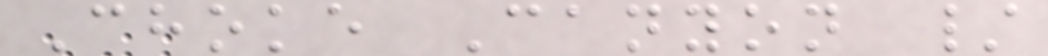Choke Canyon /
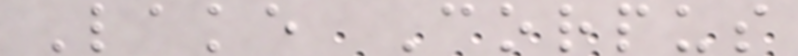Lake Corpus
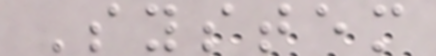System
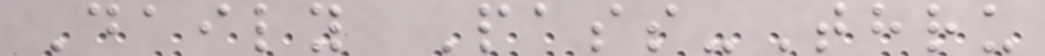Daily Pass-Thru
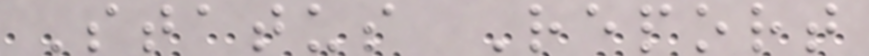Status Report
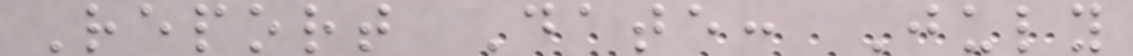Report Date: July
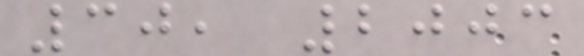30, 2003
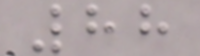88
